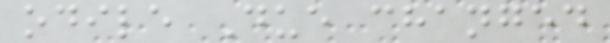odile Due changed
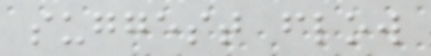suggest flow
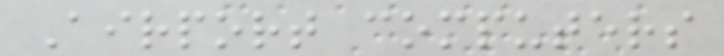Airport computers
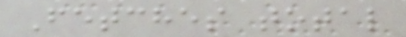Fetches total
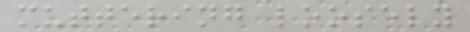muttering loosely
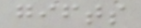gifts
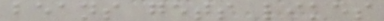beans gets likes
